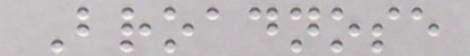Broadnose
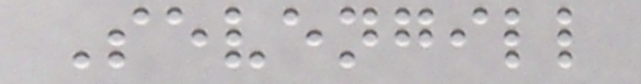Sevengill
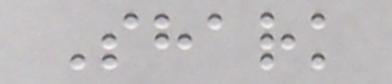Shark
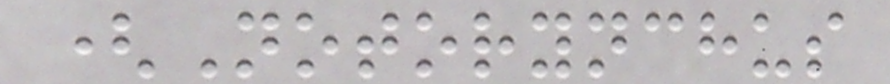(Notorynchus
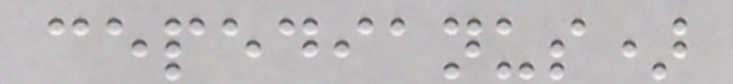cepedianus)
